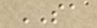SA
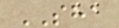SHA
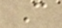C
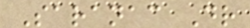Saranac Dr
